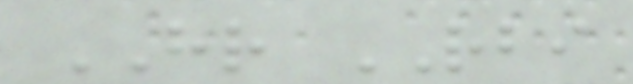HR RBI
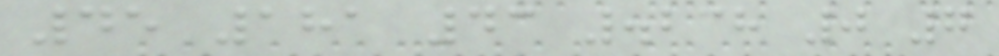45 181 43 .238 0 7
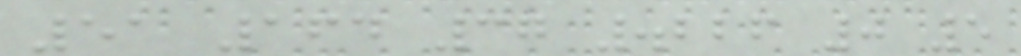51 164 37 .226 0 5
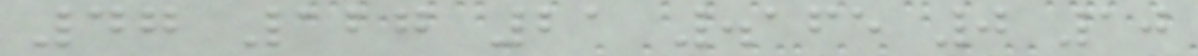47 127 21 .165 0 10
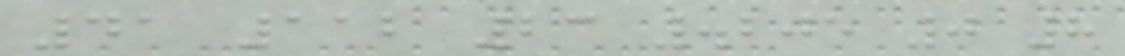41 112 23 .205 0 8
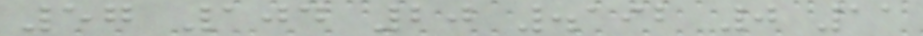57 104 20 .192 0 11
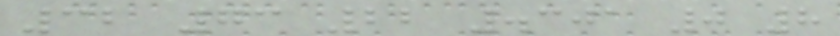32 73 22 .301 0 8
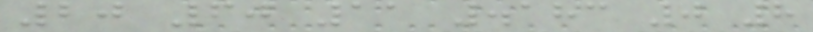20 60 11 .183 0 8
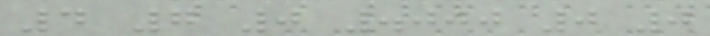4 7 0 .000 0 0
